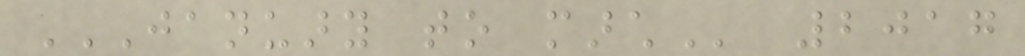JANUARY TO MARCH 2017
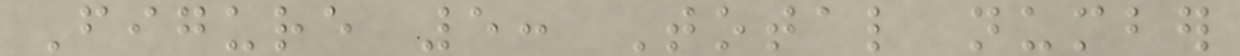Figure 5: Total number
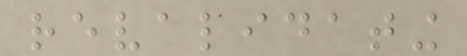revalidating
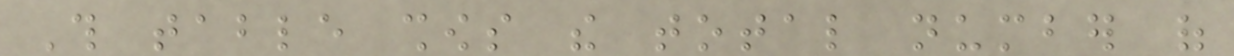This table shows the total number of
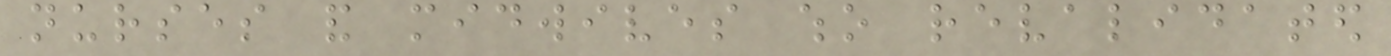nurses and midwives who revalidated
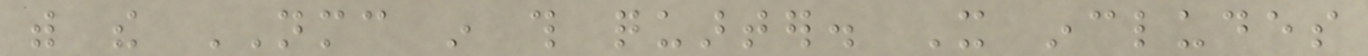with the NMC in this quarter. It includes
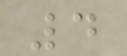4
